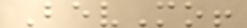BevMo!
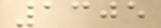1305
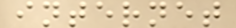internet
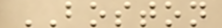BOSTON
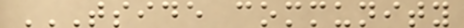TSIDE COMMUNITY
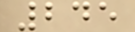245
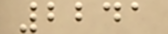2241
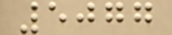5077
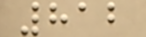812
